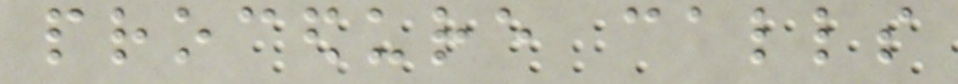procedure calls
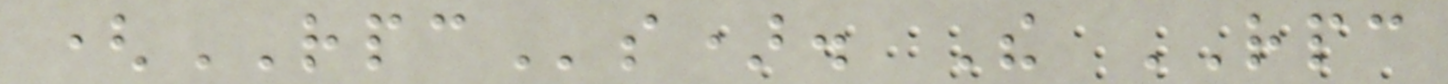(RPCs). The RPC
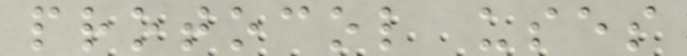protocol uses
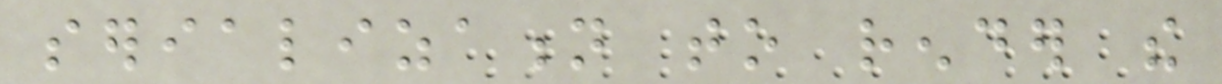serialization to render the
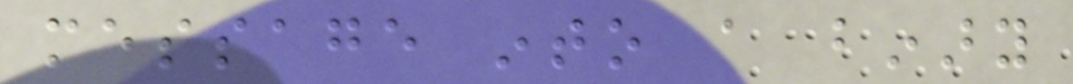message into a binary
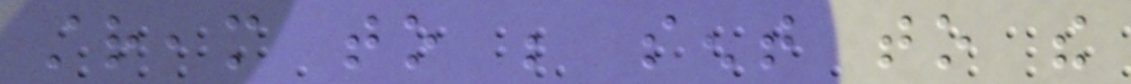stream to be sent to the
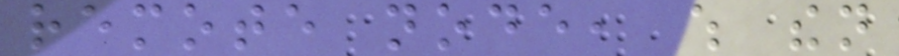remote node, which then
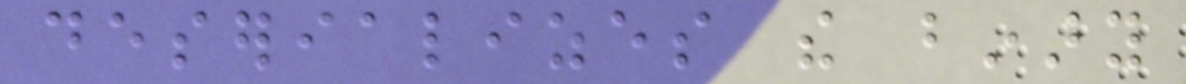deserializes the binary
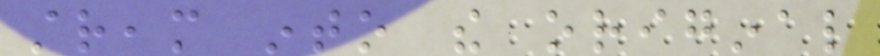stream into the original
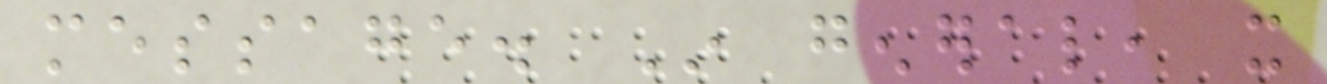message. In general, it
